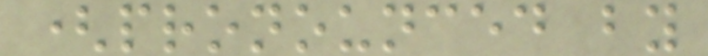(pronounced by
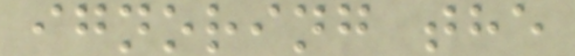ignoring the
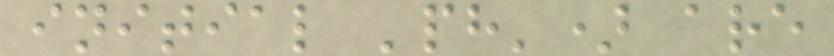initial 'ph') are
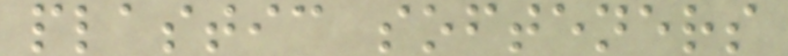plastic softeners
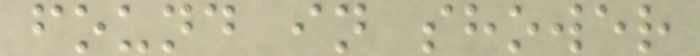found in shower
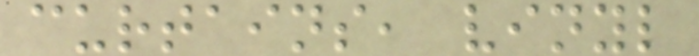curtains, vinyl
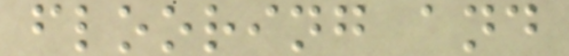flooring and
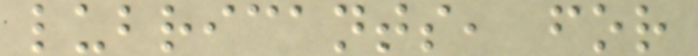lubricants, for
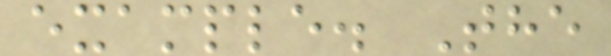example. The
